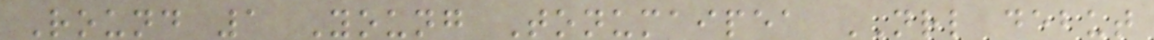Round 1 Young Tonumaipea NRL debut
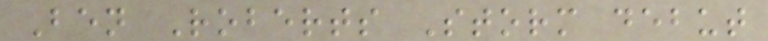Ben Roberts Storm debut
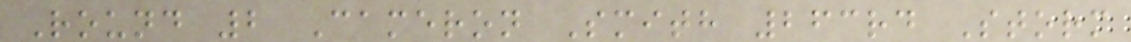Round 2 Cameron Smith 263rd Storm
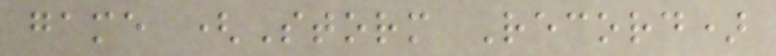game (Storm Record)
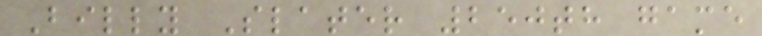Billy Slater 250th game
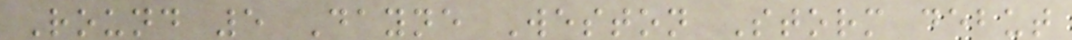Round 5 Dayne Weston Storm debut
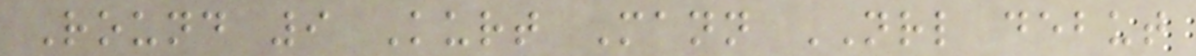Round 9 Kurt Mann NRL debut
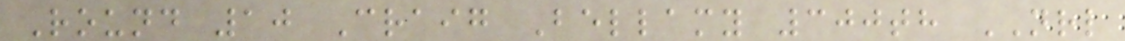Round 10 Craig Bellamy 300th NRL
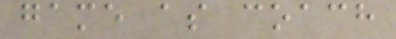game as coach
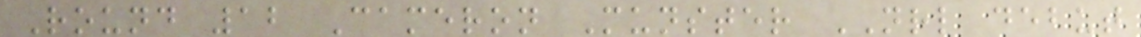Round 12 Cameron Munster NRL debut
